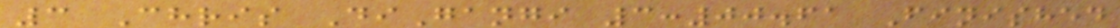3 Chris DiGangi 3:00.61 Finished
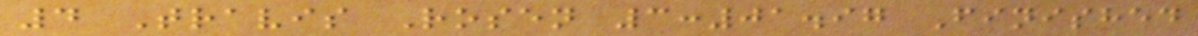4 Travis Rosen 3:01.97 Finished
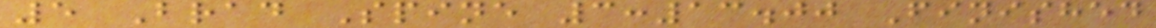5 Brad Spine 3:13.00 Finished
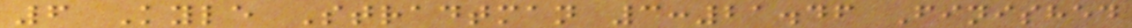6 Kyle Stradtman 3:21.46 Finished
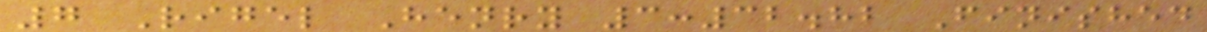7 Rigel Henry 3:32.82 Finished
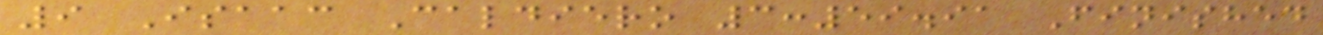9 Isaac Caldiero 3:59.91 Finished
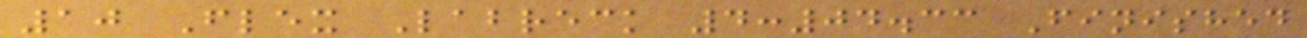10 Flex Labreck 4:04.33 Finished
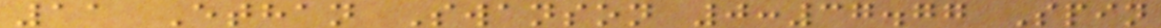11 Ethan Swanson 0:37.77 Spin
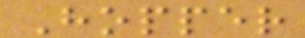Hopper
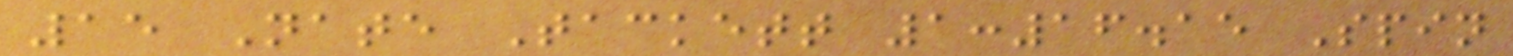15 Nate Tackett 1:16.15 Spin
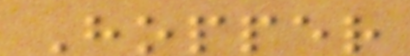Hopper
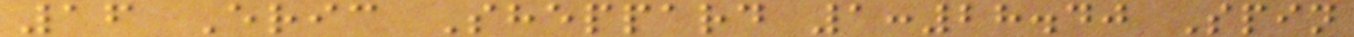16 Eric Sheppard 1:28.40 Spin
